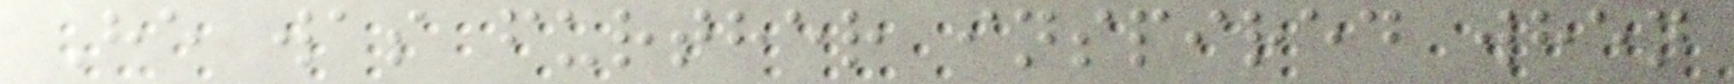He was further inspired when
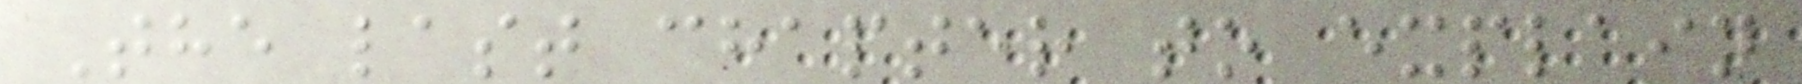The last chapter to explain
